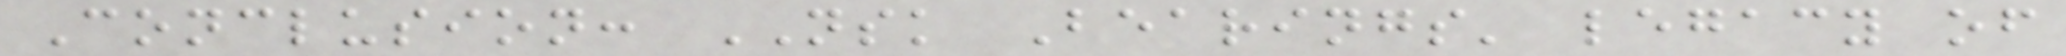Conclusion: NSK Bearings' legacy of
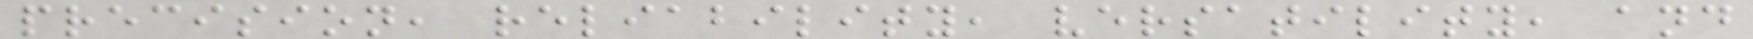precision, reliability, versatility, and
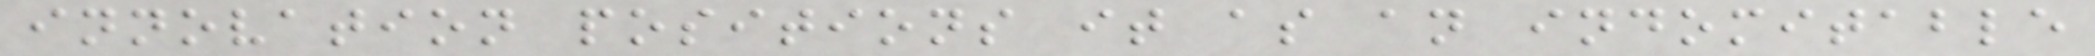innovation positions it as an indomitable
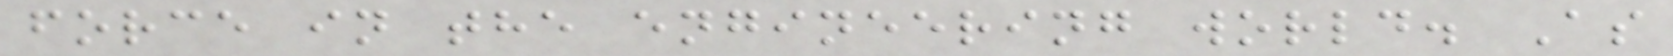force in the engineering world. As
